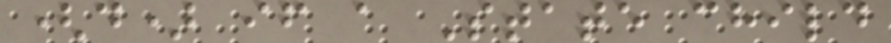(d) if a State child
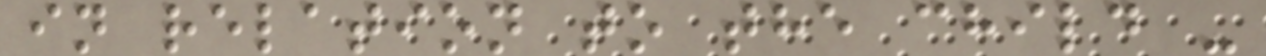in relation to the child -
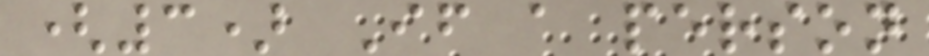(3) If a person
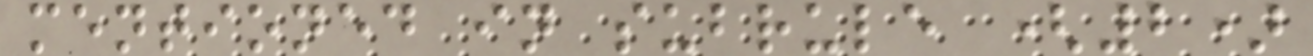mentioned in subrule (2)
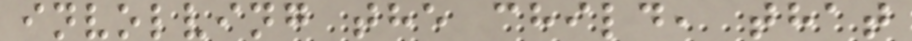involving the child, that
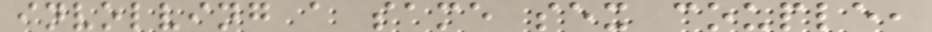involving a same sex couple,
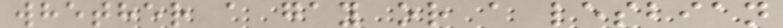whether a gay or a lesbian
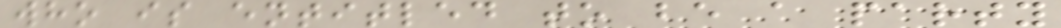who is entitled to be a party
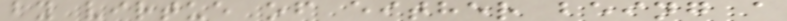by virtue of either being a
